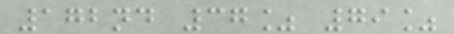172nd 37% 79%
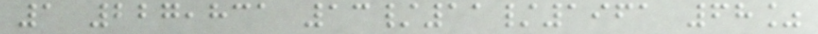1 227,831 13/11/1961 68%
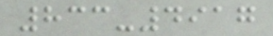833-4917
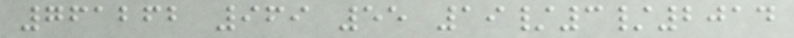761262 969 55 19/3/2014
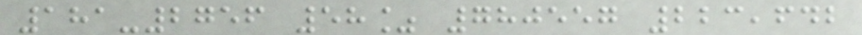181-2756 58% 780557 223,642
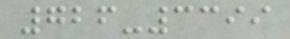726-3399
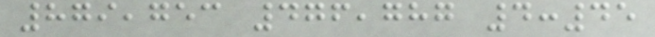879,753 476,787 4:45
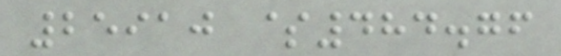25910 $484.76
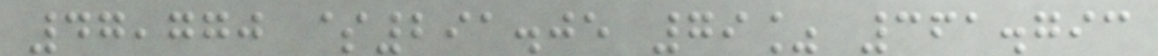47,770 $291.05 79% 361.793
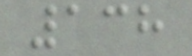138
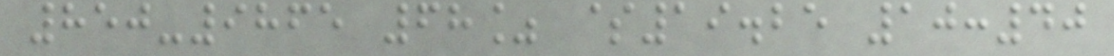850-9865 68% $19.25 10:40
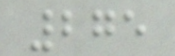275
